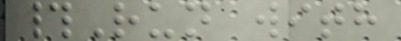#Run with
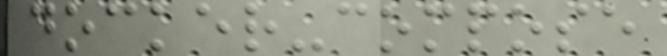docker-compose
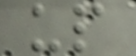up
